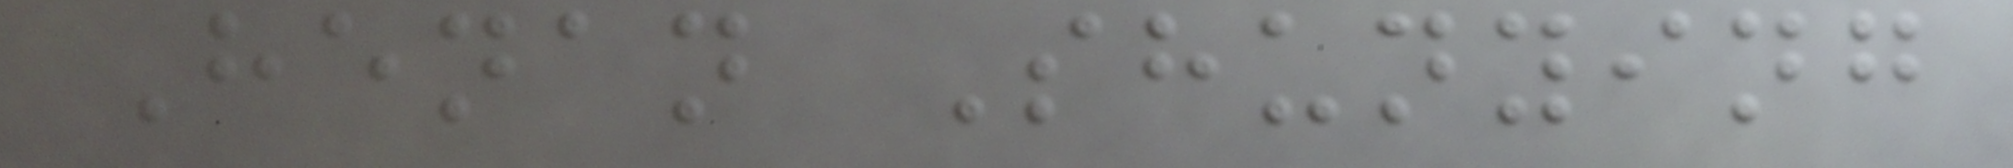Henan Shunying
